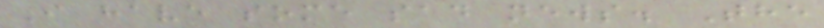I have some sad news. The
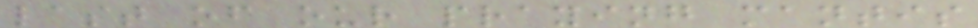last of our praying mantis
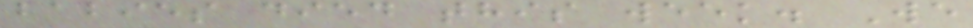babies died this week. We
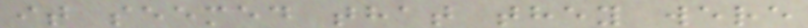it seemed that they were
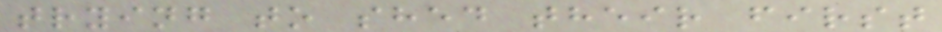trying to shed their first
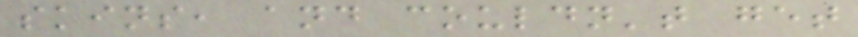skins, and couldn't get
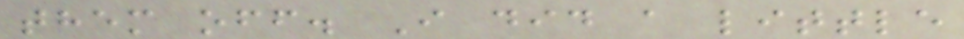them off. I did a little
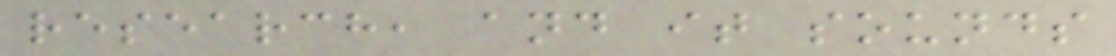research, and it sounds
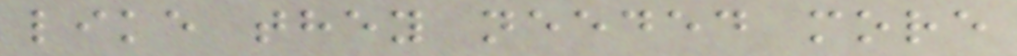like they needed more
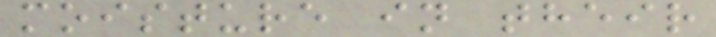moisture in their
